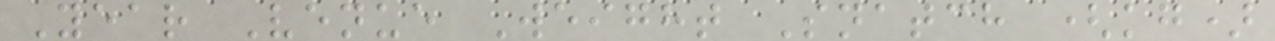Year Venue Weight Snatch (kg)
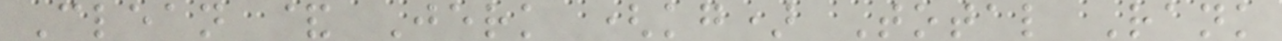Clean & Jerk (kg) Total Rank
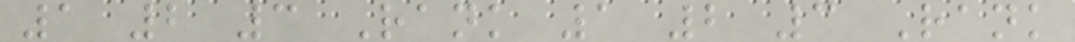1 2 3 Rank 1 2 3 Rank
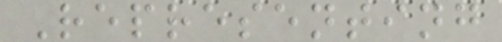Representing
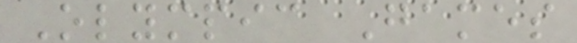Olympic Games
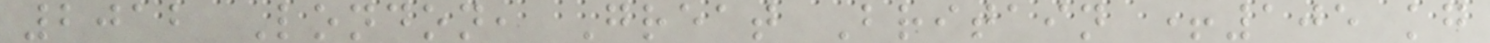2012 London, Great Britain +105 kg
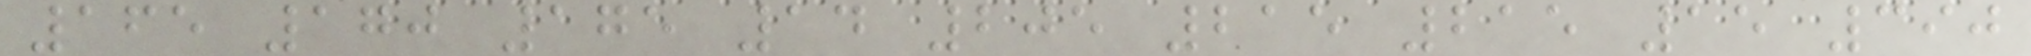165 170 175 14 205 215 215 15 390
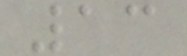13
